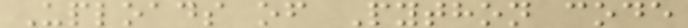Uploads of Python code
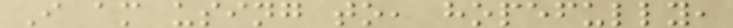I am using to, hopefully,
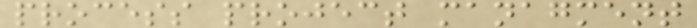process project managment
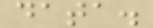data.
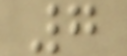7
